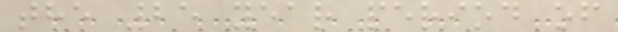the 25 year period of
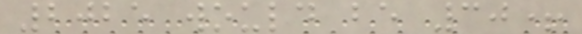2025 would be 30+
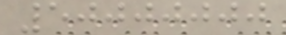50000000
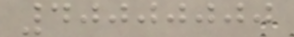40000000
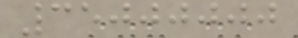35000000
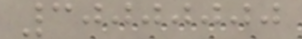30000000
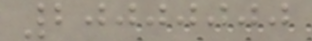20000000
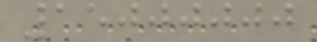15000000
